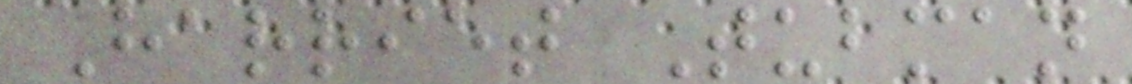Harriet Tubman
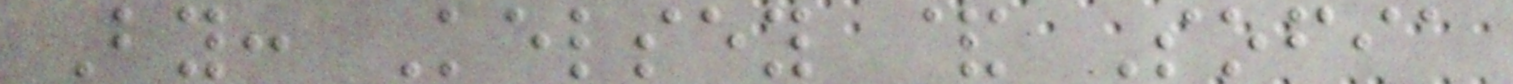By: Kelsey & Sofia
